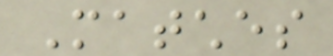Matches
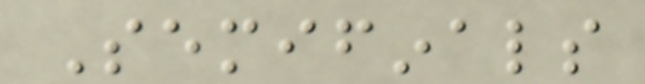Semifinals
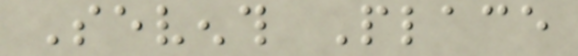Seventh Place
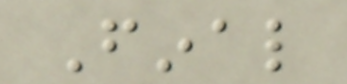Final
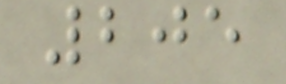205
